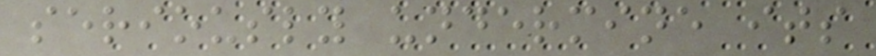seriously undermine its
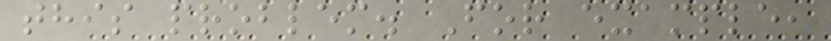this problem. For example,
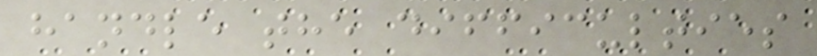handle the difficulties
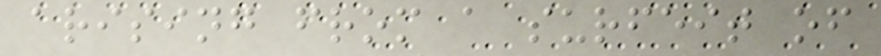arising from a surfeit of
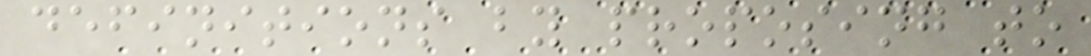definitions by proposing to
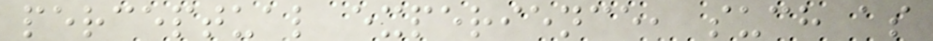perceptual experience, such as
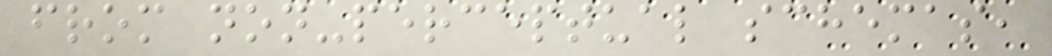from non-perceptual schemas,
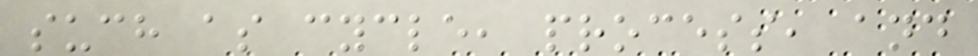such as cycle, process, and
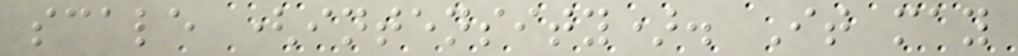scale (intensity). It may
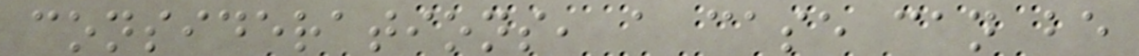considerations, a case can be
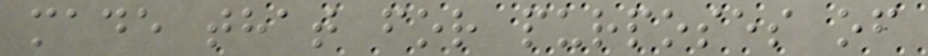made that for purposes of
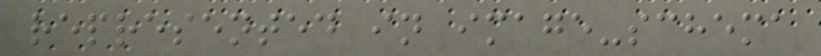represented in image-schema
